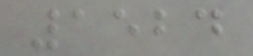1524
